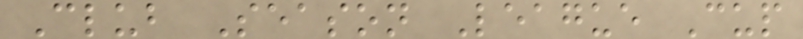Club Season League Cup
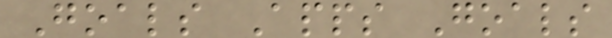Goals Apps Goals
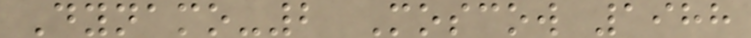Dynamo-2 Moscow 1988
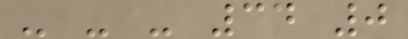- - - 34 0
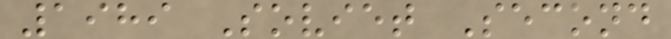1989 Soviet Second
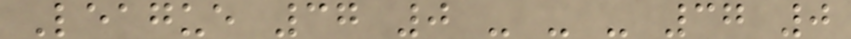League 37 0 - - - 37 0
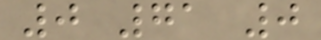0 71 0
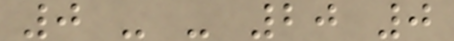0 - - 20 0
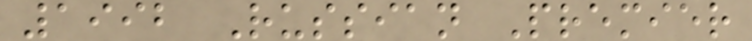1992 Russian Premier
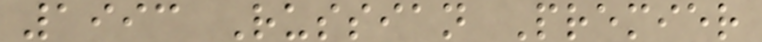1993 Russian Premier
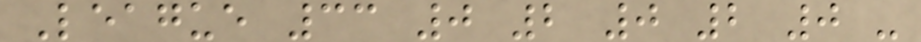League 33 0 2 0 2 0 -
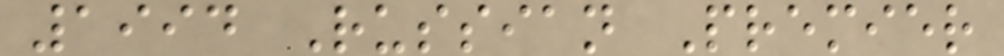1994 Russian Premier
